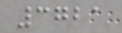3721
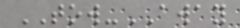TOW-AWAY
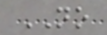NO
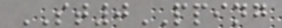ST0PPING
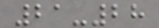21-28
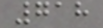718
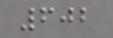602
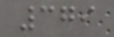379
